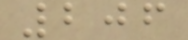206
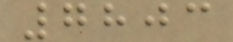7803
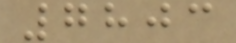7803
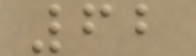62
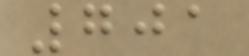701
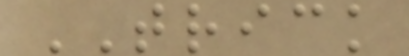TRICK
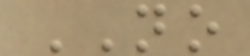NO
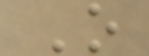O
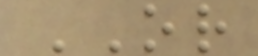OR
